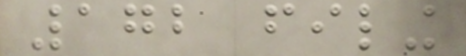172 filing
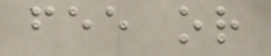fee or
